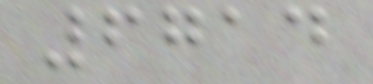6714
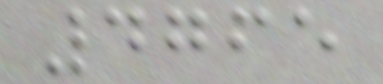4765
